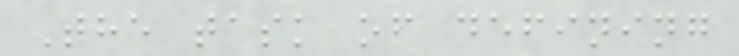The task of defining
